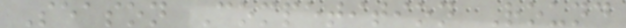Season Competition Round
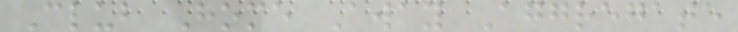Club Home Away Aggregate
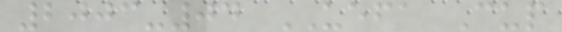2003-04 UEFA Cup
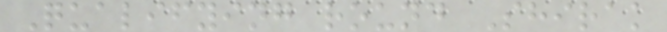Qualifying round Shirak
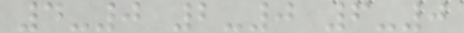4-0 2-0 6-0
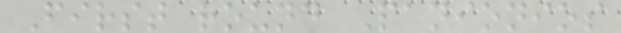First round Panionios
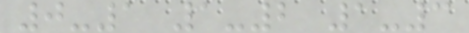0-1 1-2 1-3
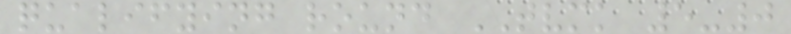qualifying round TVMK 5-0
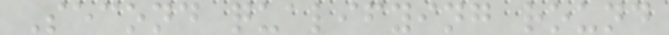Second qualifying round
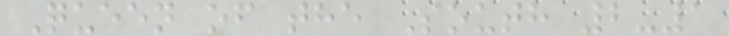Queen of the South 2-1
